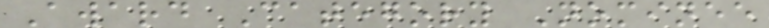Award Category Nominee
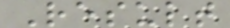Result
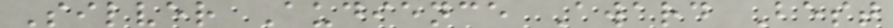Silver Audience Award Best
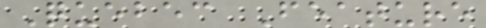Quebec Feature
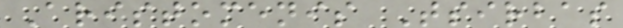Aristomenis Tsirbas
